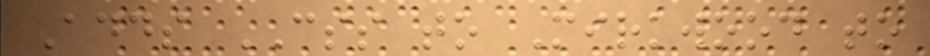Adds CSS to Mirkwood to
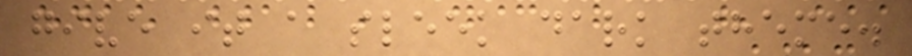give it a sleek dark theme.
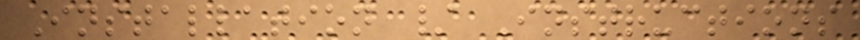Installation / Instructions
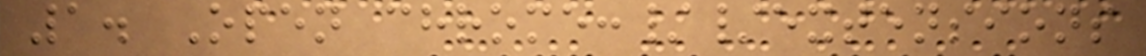1. Open chrome://extensions
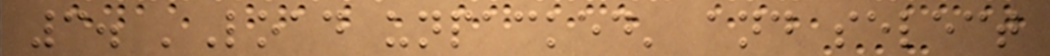3. 'Load unpacked' and select
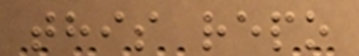this repo
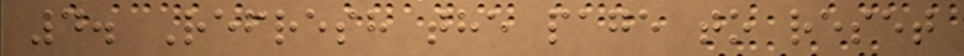4. Refresh the page to reset
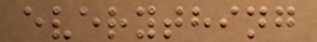everything
